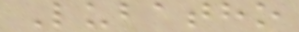Lubatho
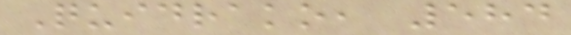Quidrako, 584
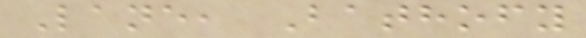Lane, Bathofy
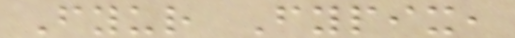Fyur Fypix,
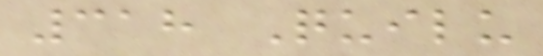318 Quilu
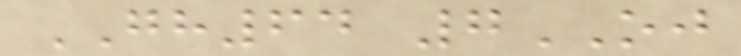GH64 7OJ
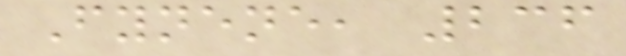Fynene, 236
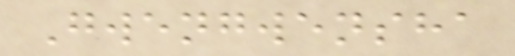Gwengwensha
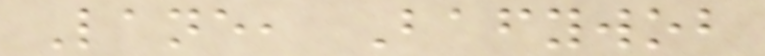Lane, Bafywob
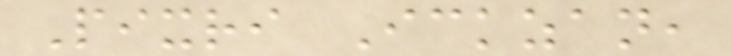Pixri Ickzan,
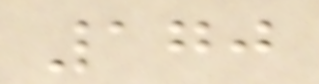170
